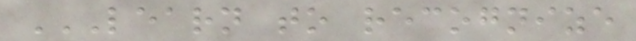LEARN TO RECOGNIZE
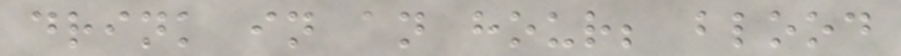drink in an hour; blood
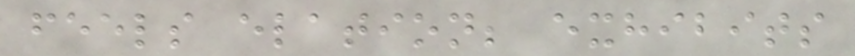feels elation; exhibits
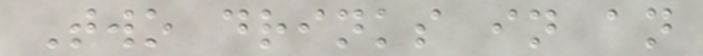Two drinks in an
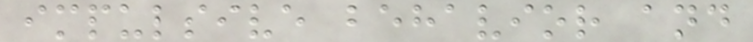impulsive behavior and
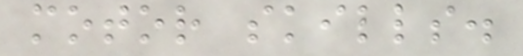motor skills.
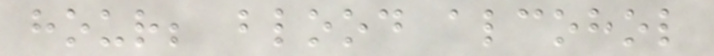hour; blood alcohol
